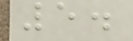5.
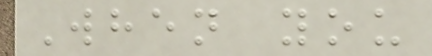When you
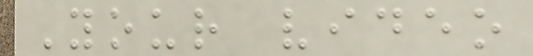Your video
